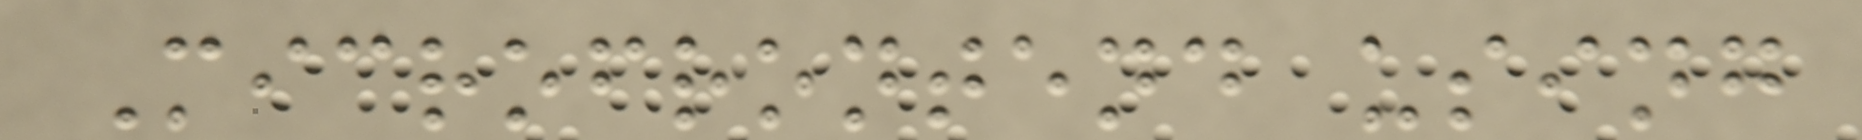Microfrontend using
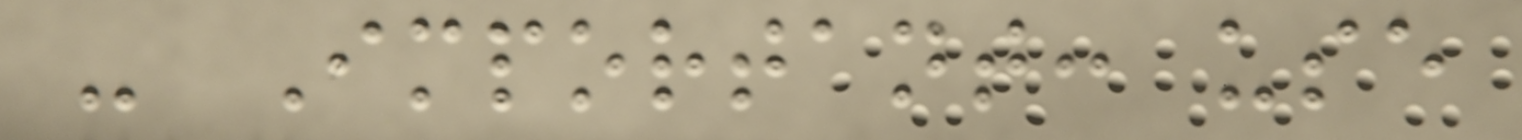- Important: use
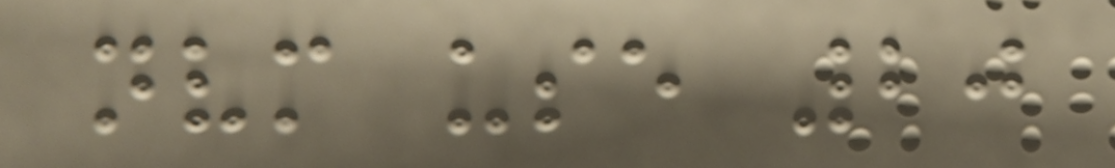nvm use 20
